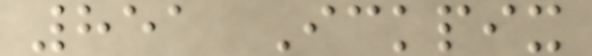851 Ickpix
